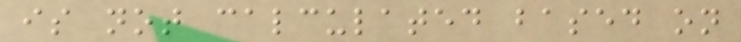is not calculated based on
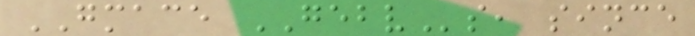GMACE GEBVs, since
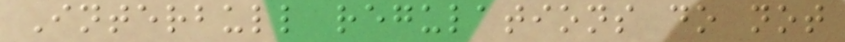Interbull regulations do not
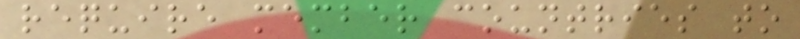require member countries to
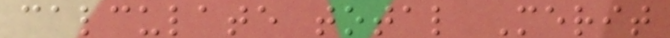calculate total Merit
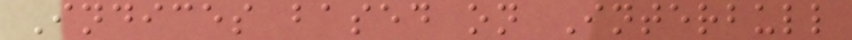Indices based on Interbull
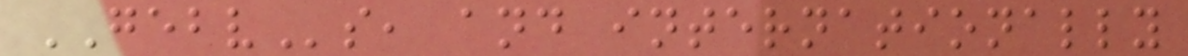GEBVs, and internationally
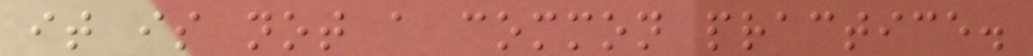it is not a common practice.
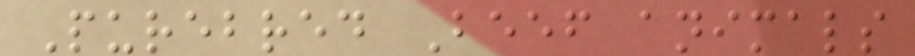Purebred Beef animals
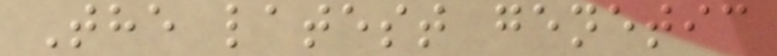The latest genetic
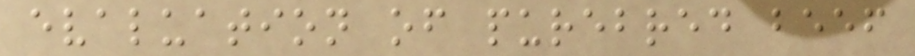evaluation of purebred beef
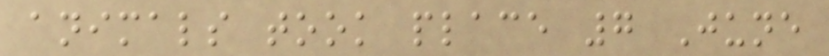animals took place 7 June
